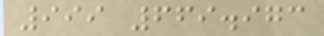999 669.973
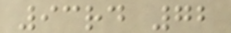93rd 72
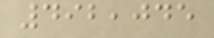492,045
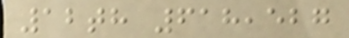12th 618,527
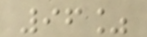96%
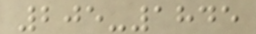205-1845
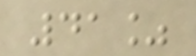41%
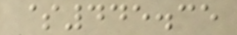$445.35
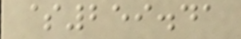$259.41
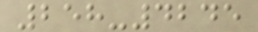258-4245
